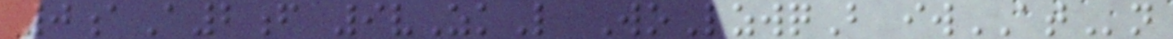0aA2f 9vZkL WoLzwqB iwATn
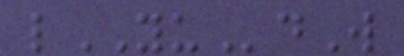lYUdW
